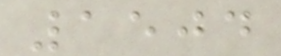1504
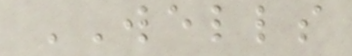WELLS
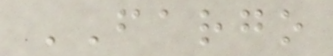FARGO
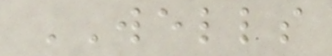WELLS
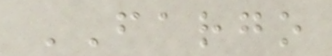FARGO
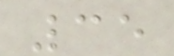35
